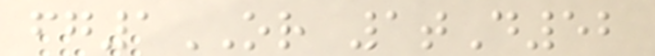fg1OR 1tD52
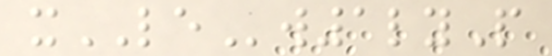xLEw1lyP
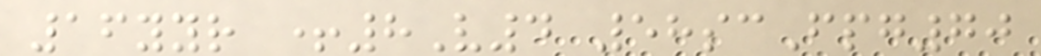16yyr +8V4 58scFpg70
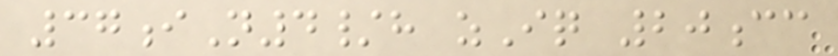37iN4/h zIq 20cc
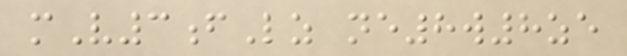mV3fLz ne8w8ze
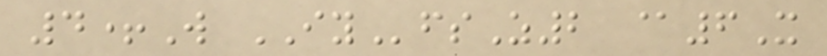4+W IYfsZ2 @6X
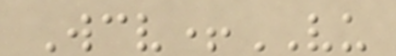Wcv+VU
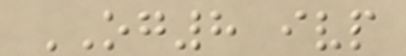OG8 ivp
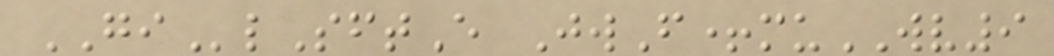GIlSftE JwF+muWV9
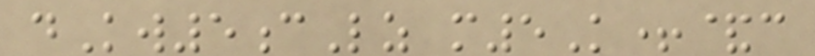dKw5cLz m5K+&c
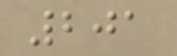201
